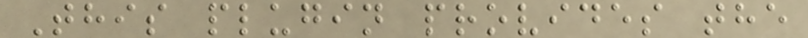This plugin provides the
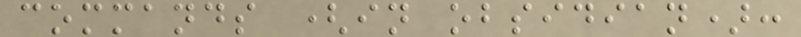commands (in obsidian):
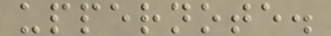uppernote.
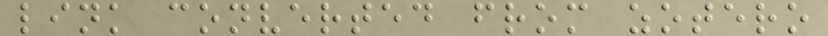link converted from zotero
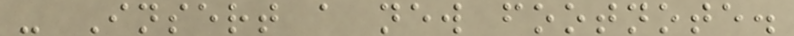- Insert a new footnote.
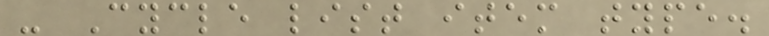- Cycle list item type.
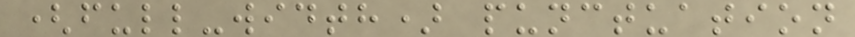(full-width) punctuation
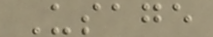Usage
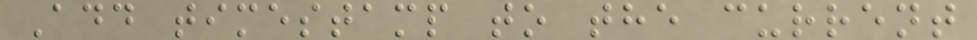Add timestamp to the current
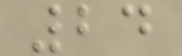24
